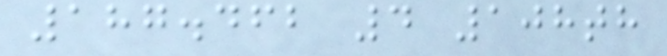187.462 4 108th
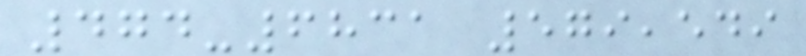474-6831 579,549
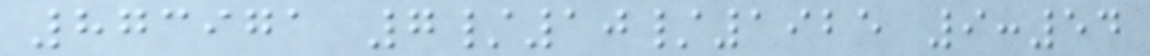873971 7/10/1925 9:54
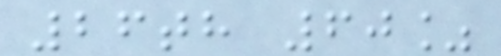26th 60%
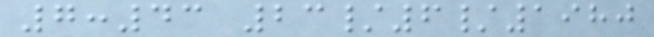7:43 23/6/1980
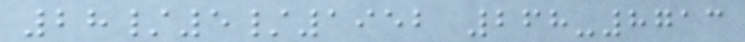28/5/1952 268-8713
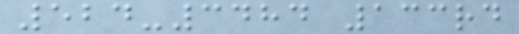524-3484 133rd
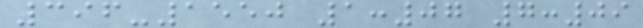396-1550 1:07 7:09
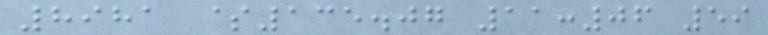8981 $135.07 11:06 59
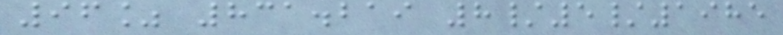96% 831.219 8/5/1985
